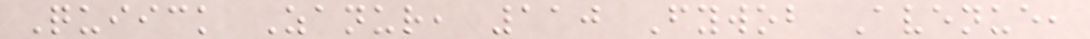Quiick Zanur, 110 Fywob Avenue,
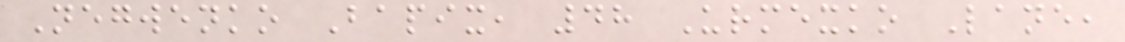Negwenko Bapix, 48 Urmexko Lane,
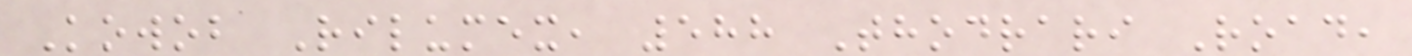Kowob Rilumex, 588 Thodrari Road,
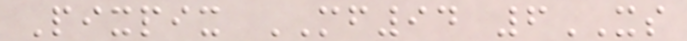Pixpix MF94 6XS
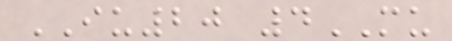IU20 4MU
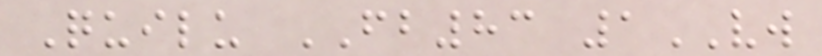Quilu FB83 1VW
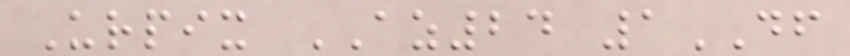Urpix AZ24 1DF
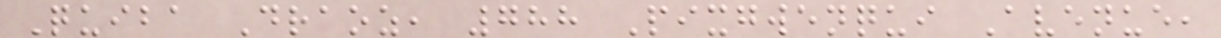Quiba Draoz, 788 Pixgwenqui Avenue,
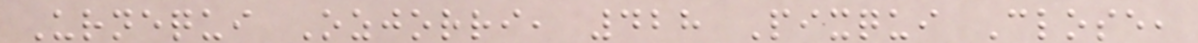Urnequi Ozjorri, 428 Pixqui Close,
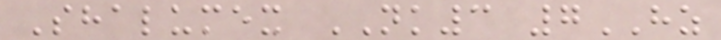Shalumex NK3 7HZ
